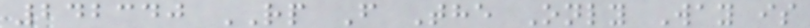242340 RP F The Only Way is
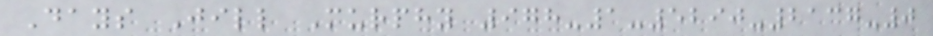Days Jill Murphy 978-1-5290-2137-0
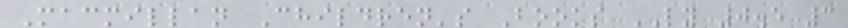Macmillan Children's Books LY 0.5 3
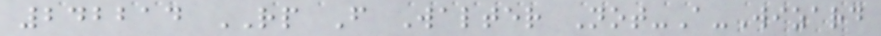242214 RP F Walter Not-A-Wizard
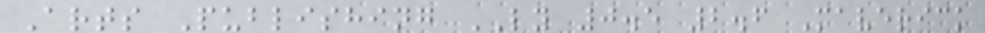Arts Publishing LY 0.5 2.6 Maverick
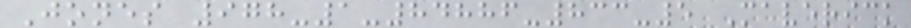Jones 978-1-84886-833-5 Maverick
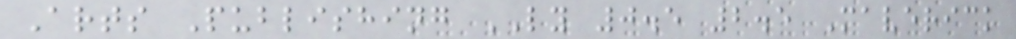Arts Publishing LY 0.5 2.5 Maverick
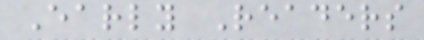Early Readers
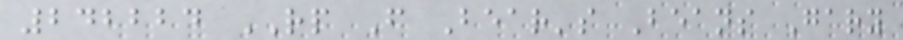242224 RP F Bear's Beans Gary
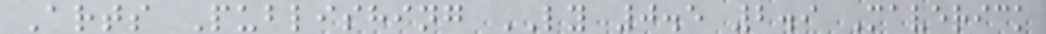Arts Publishing LY 0.5 2.9 Maverick
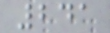241
